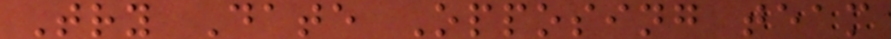Try Date Opposing team
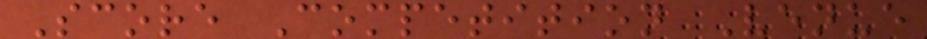Score Competition Venue
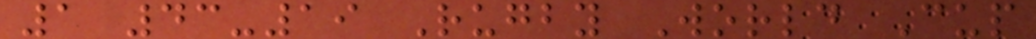1 43-19 Rugby World Cup
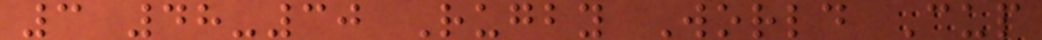3 48-30 Rugby World Cup
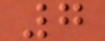7
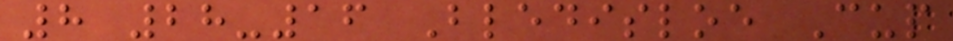8 28-16 Bledisloe Cup
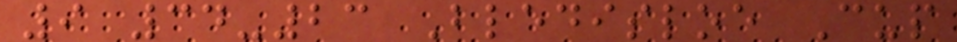9 34-23 Bledisloe Cup
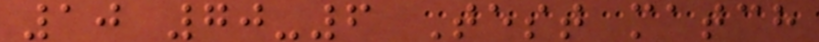10 70-6 Test match
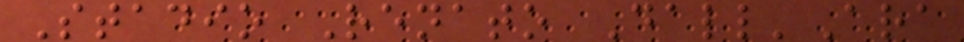Stadio Renato Dall'Ara
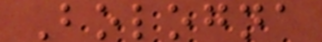Bologna
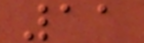11
